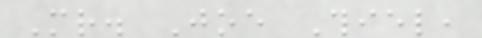Mr. Joe Thiel,
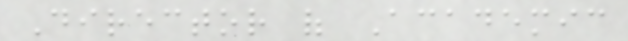Director of Academic
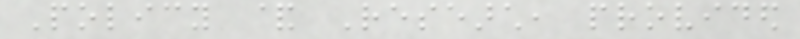Policy & Research, provided
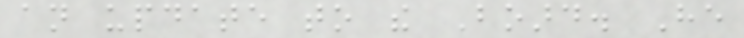an update to the Board. He
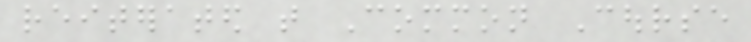reiterated that Common Course
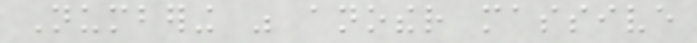Numbering was another massive
